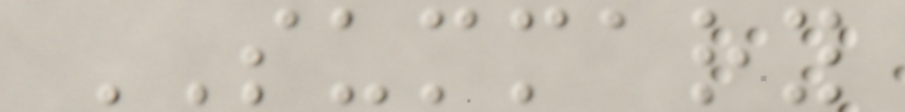SUMMARY
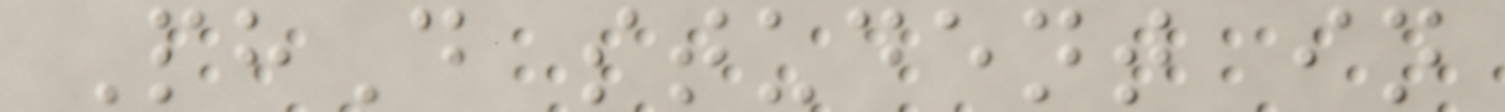PhD student in
